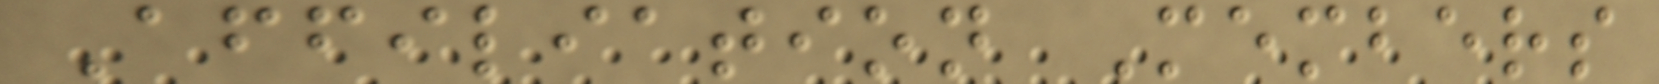Affiliation Members
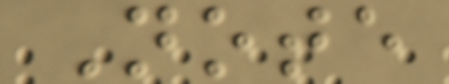Note
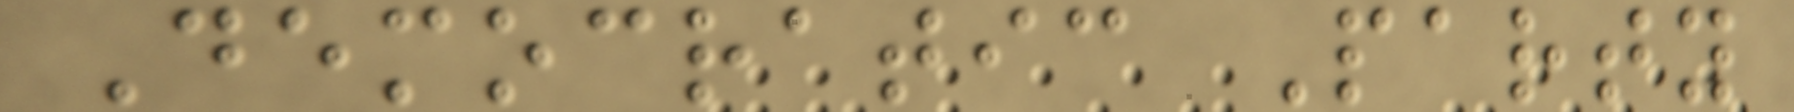Democratic Party
